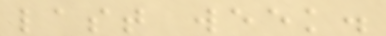last week.
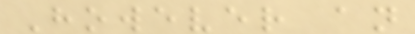However an
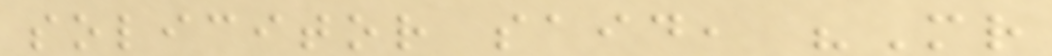solicitor said, "Mr
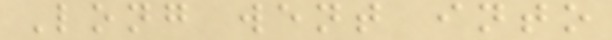Long went into
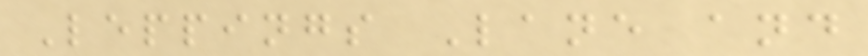Leppings Lane and
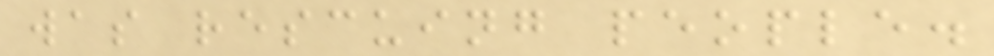was rescuing people.
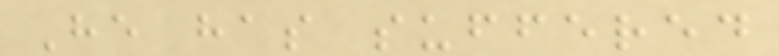He has suffered
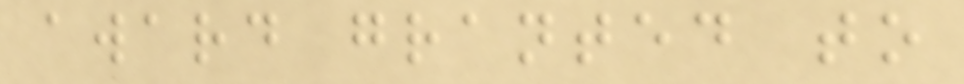award granted to
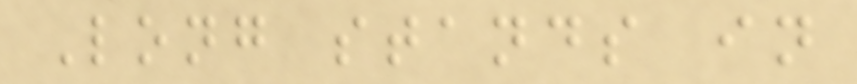Long stands in
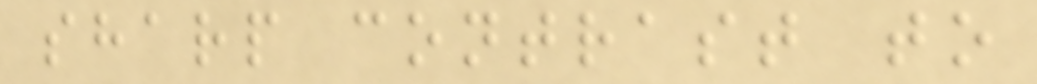sharp contrast to
